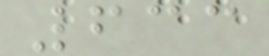633
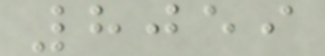8059
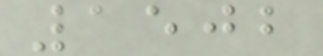1502
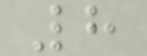8
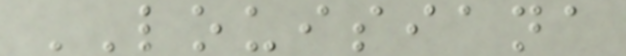LOUISIANA
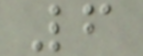6
